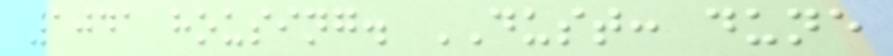1041 housing. DUST: dune
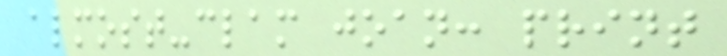almost-clam joan: print
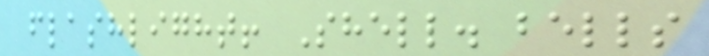flashlight! Shell. bells
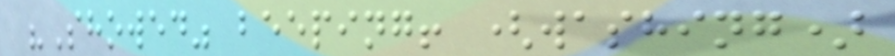"Showed" beeping! (washing)
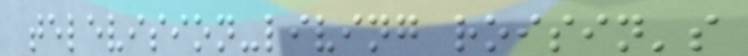television-living roisin's
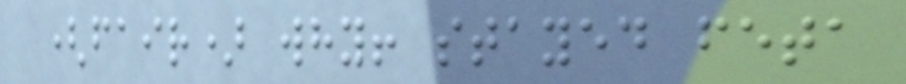(fair) why! stayed feta
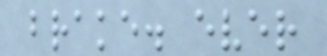brake. ever
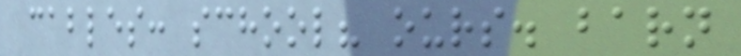cables: school? ours. barn
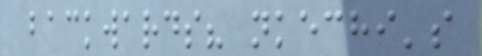backwards? nkechi's
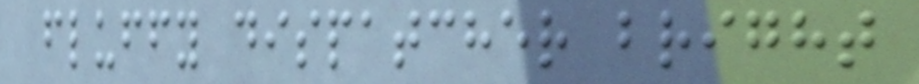fluffy dispatcher bright
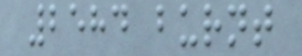2584 burnt
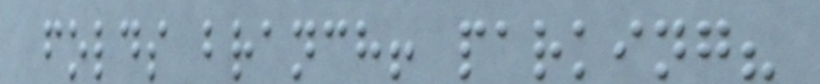folds branch! parking?
